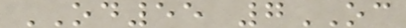OD55 7OC
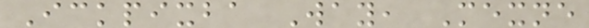Ickpixba Way, Mexne
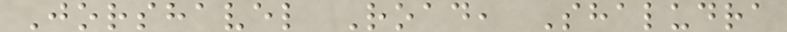Jorshavel Road, Shaludra
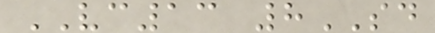VC13 8SD
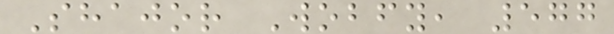Shajor Wobfy, 577
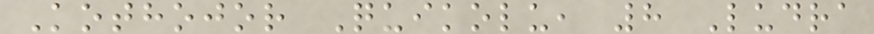Kothojor Quikolu, 8 Ludra
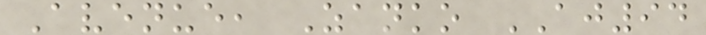Avenue, Zanko AJ94
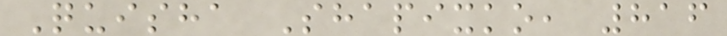Quisha Shapixko, 816
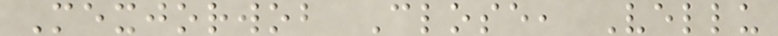Mexjorwob Close, Vellu
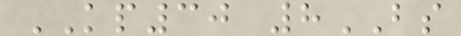KP30 8BS
